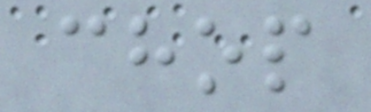chop
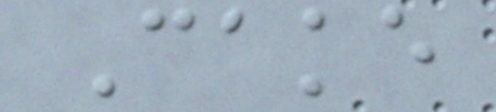Cake
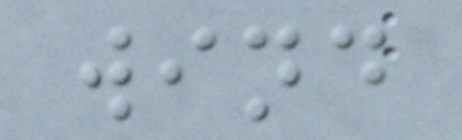wind
